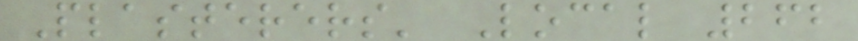Plasterers' Local 262
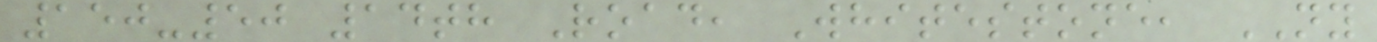150-50 14th Road, Whitestone, NY
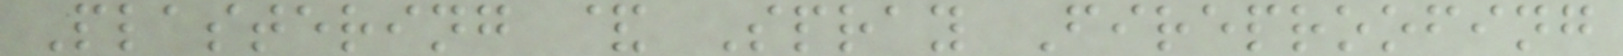Plastering & Spray Fireproofing
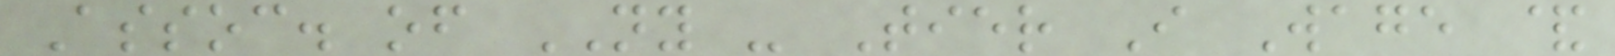Assoc. of NY - Tier I Wage &
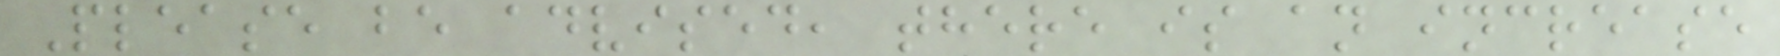Please be advised, there is an increase
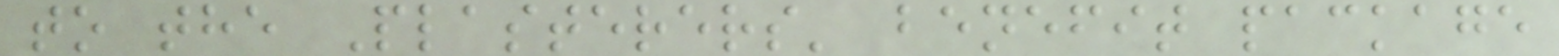to the Plasterers' benefit package
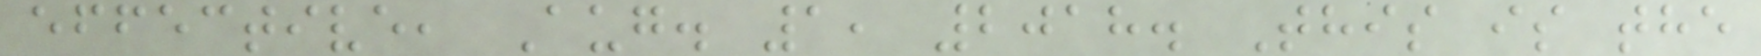effective, Aug. 1, 2018. This is the
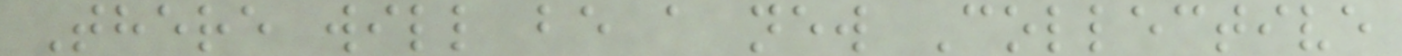There will be a new Collective
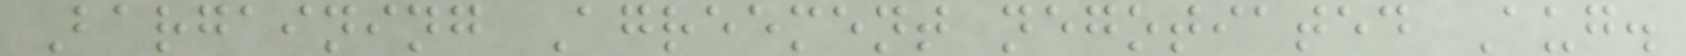Bargaining Agreement negotiated Aug.
